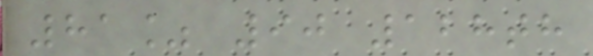81% 90 128th
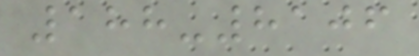188-8106
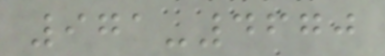971-4670
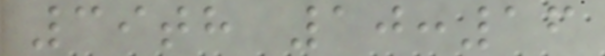39th 10:16
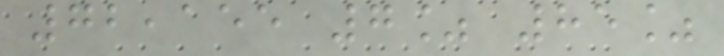72,155 7% 85%
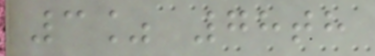3% 78th
